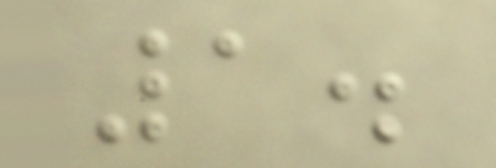1.
